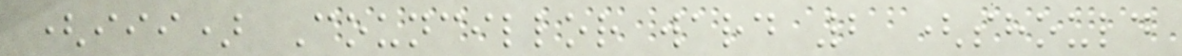(iii) Councillor ward 2 (should
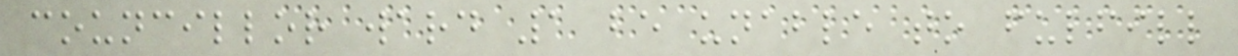councillor ward 1 be unable to fulfill
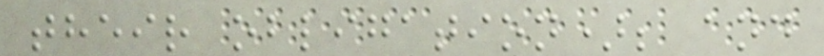their obligation); and
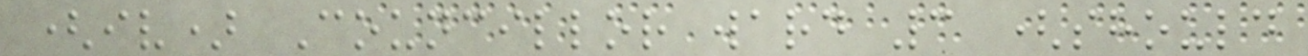(iv) Councillor ward 3 (should
